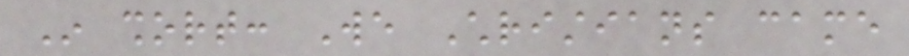In short: We Christians came
